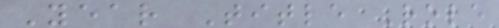Year Title Role
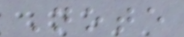Note
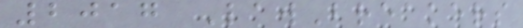2017 LawBreakers
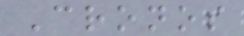Cronos
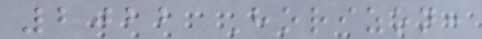2022 Horizon:
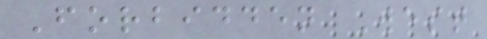Forbidden West
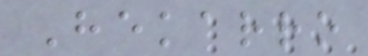Hekarro
